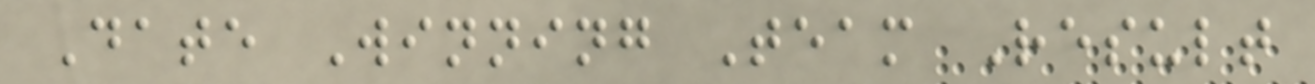Date Winning Team Result
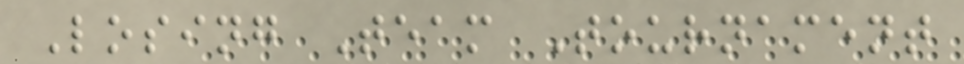Losing Team Tournament
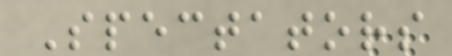Spectators
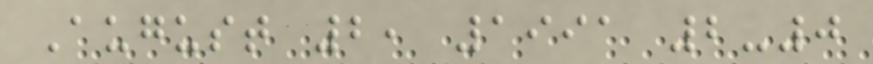August 2, 1991 2-0
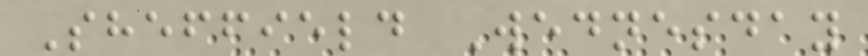Sheffield Wednesday
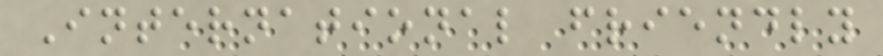International friendly
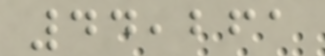44,261
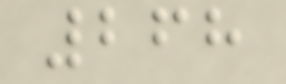268
